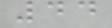44
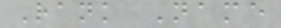Rank Name
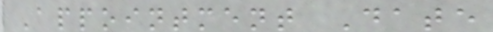Appointment Date
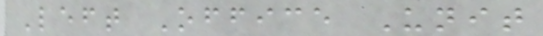Left Office Unit
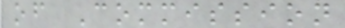of Commission
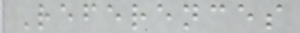References
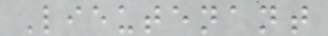Lieutenant
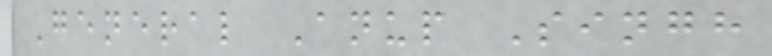General Anup Singh
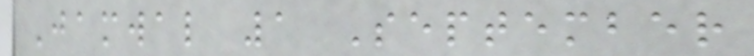Jamwal 1 September
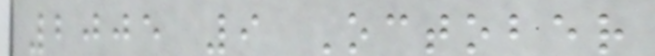2005 9 October
